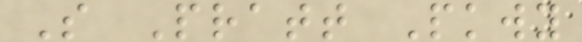S Pratt Pkwy
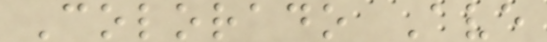Colorado Ave
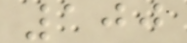100
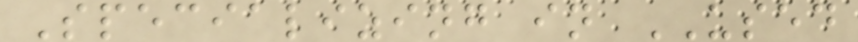Specializing in USED
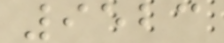9523
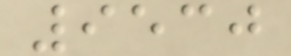9530
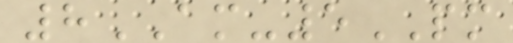8AM-5PM
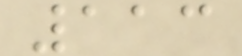113
